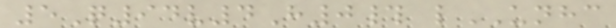5Q94v4H0# lUNHC
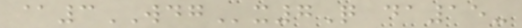@3WDGx7Q da15-
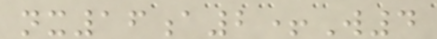nx16a2+W4
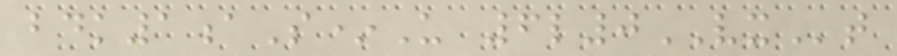bdk1aS*U 6l0VXt
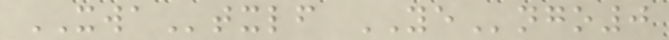XWAtxlf YEngo0
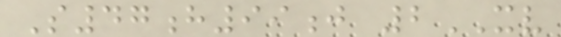S47h99j 2XV
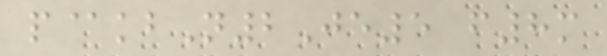p@kbN2Je5 f8m
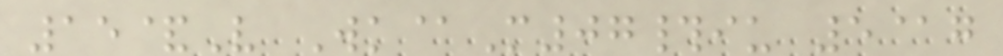15&V Wk@M07#iu 5@g
